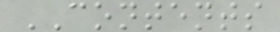CONTENTS
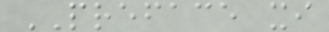PREFACE xi
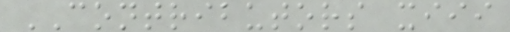CONTRIBUTORS xiii
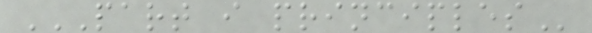PART I PRINCIPLES
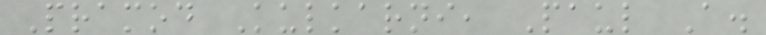Pramod Kulkarni, Paul A.
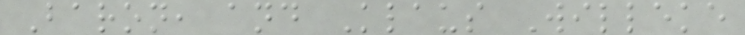Baron, and Klaus Willeke
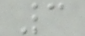3
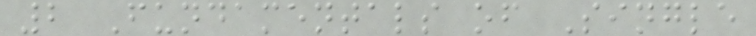2 Fundamentals of Single
